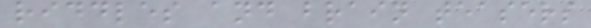riddles and brain teasers
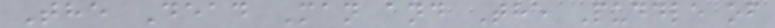The Dead Man and The Puddle of
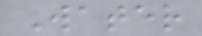Water
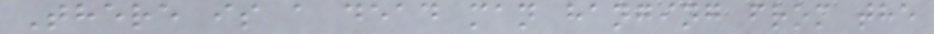There is a dead man hanging from the
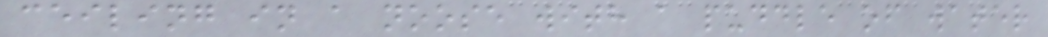ceiling in a noose with a puddle of water
